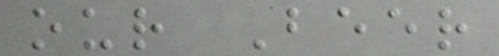our Beer
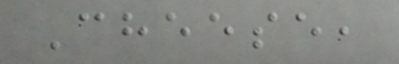Cheese,
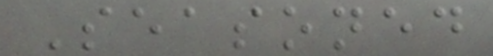Seasoned
